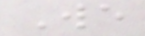We
